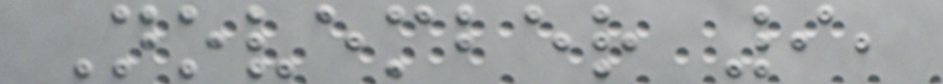November 9,
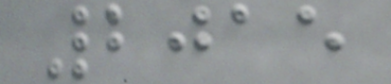2015
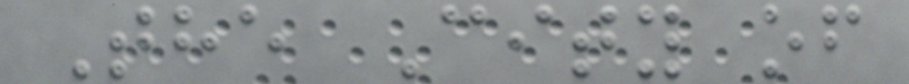The City of
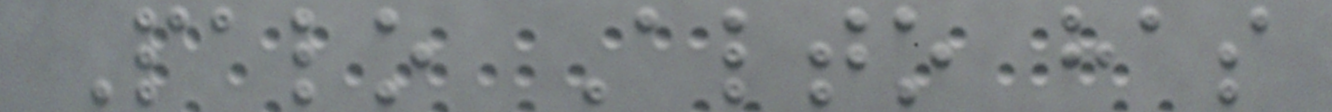Palo Alto has
